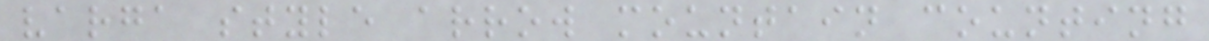varga style arrow mountain counting
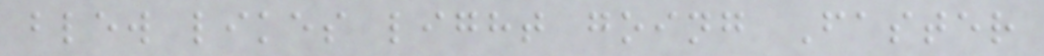blew likes light going Faster
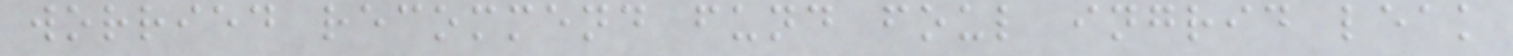worried recommend fund foul ingrid leak
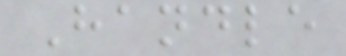Handle
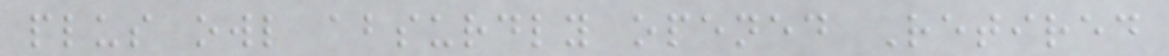plus owl absurdly opened Retired
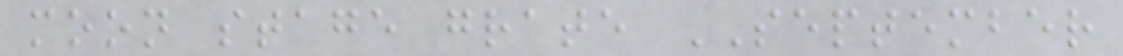moon stage grate SEPTEMBER
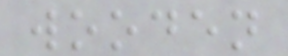wooden
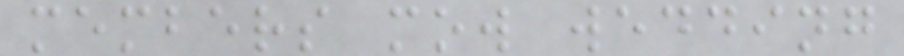members mow wedding
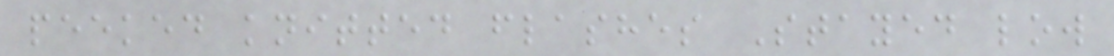peeked knitted flashes Stayed low
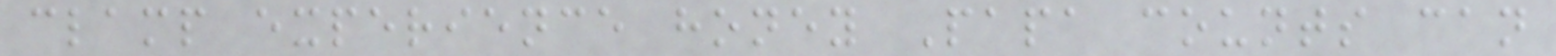clamp experience honey Papa counts can
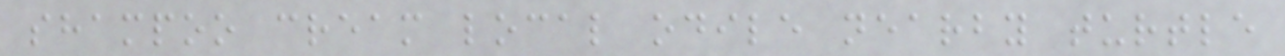shampoo cream local odile nearby turtle
